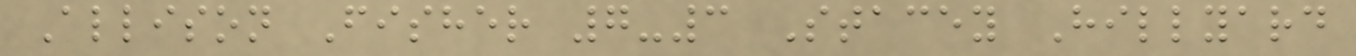Allison Fisher 7-3 Stacey Hillyard
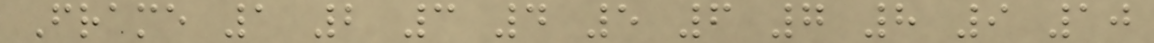Frame 1 2 3 4 5 6 7 8 9 10
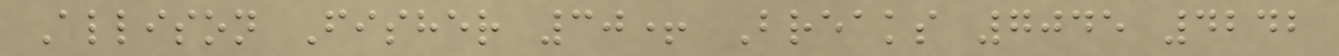Allison Fisher 30+ Breaks 7045 4242
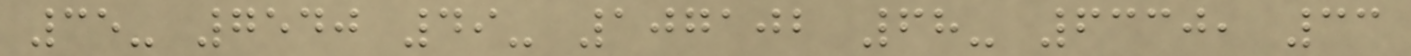35- 7540 49- 107102 68- 6330, 33
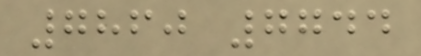7860 7744
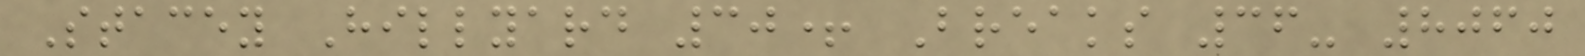Stacey Hillyard 30+ Breaks 36- 8060
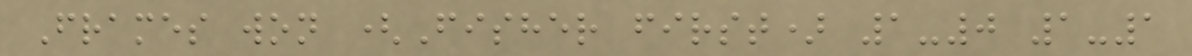Frames won (Fisher first) 1-0 1-1
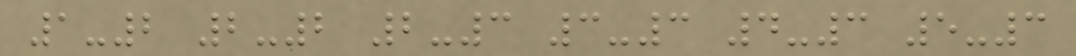1-2 2-2 2-3 3-3 4-3 5-3
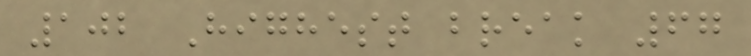102 Highest break 67
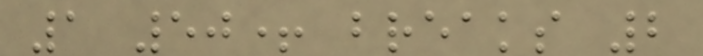1 50+ breaks 2
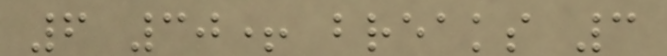6 30+ breaks 3
